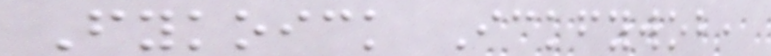Fykoick Ickfywob,
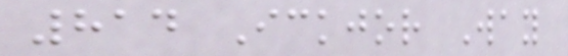814 Ickjor Way
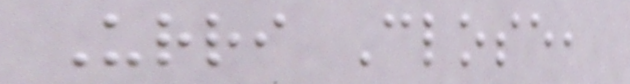Urri Close,
